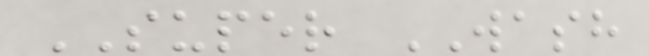SUPER WASH
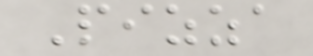Pizza
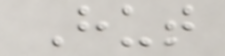Hut
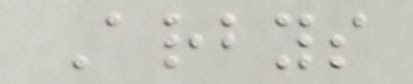Arbys
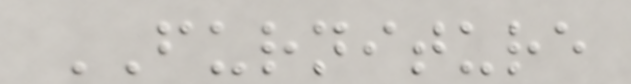FURNITURE
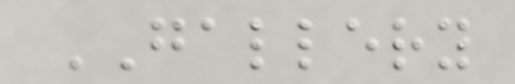GALLERY
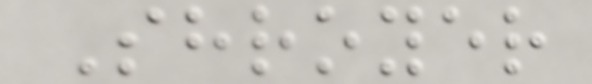Shroyer
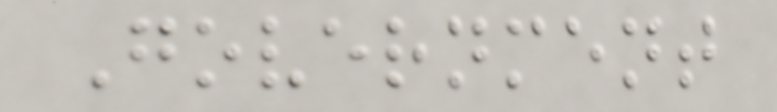Government
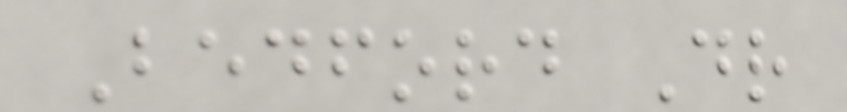Bedford Dr
